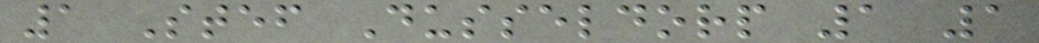1 Stef Dusseldorp 1 1
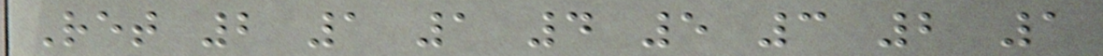Ret 2 1 1 4 5 3 2 1
